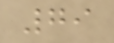79
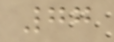77
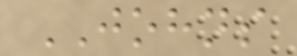JOHNS
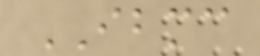IBMC
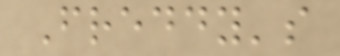Freddy's
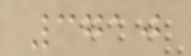3710
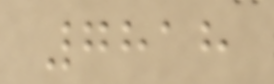7818
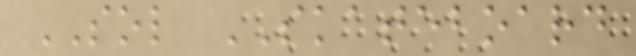SOL SKATEBOARD
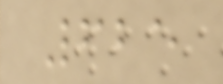625
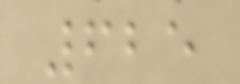625
